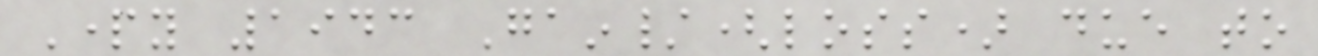Party 1943 Gain/(loss) due to
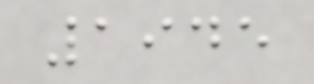1945
